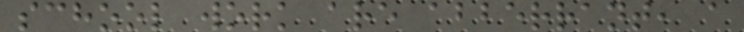school work are abberrant, a
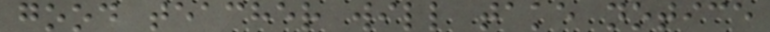good teacher will take notice
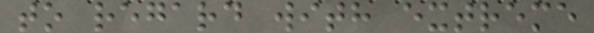to regard with extreme
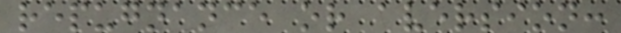repugnance or aversion:
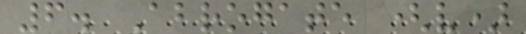6. Abrogate (v)
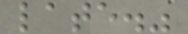late."
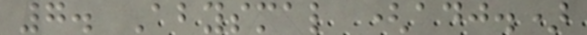7. Abysmal (adj.)
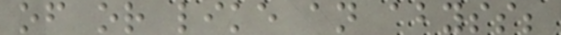of or like an abyss;
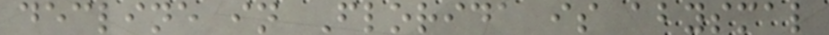decline in Florida is abysmal
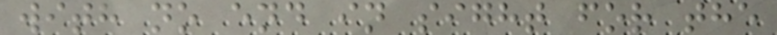with no end in sight for the
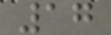17
